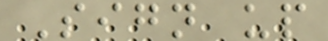Sign up
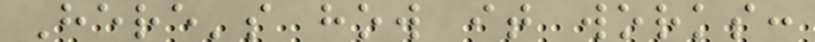Here's how it works:
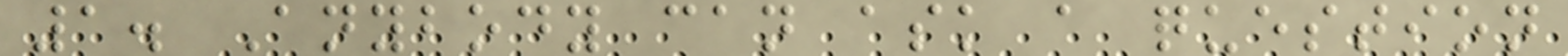1. Anybody can ask a question
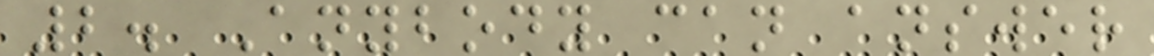2. Anybody can answer
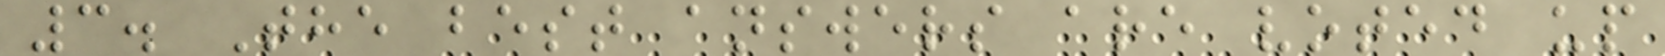3. The best answers are voted up
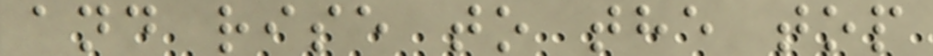and rise to the top
